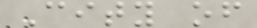City of
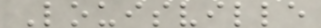Louisville
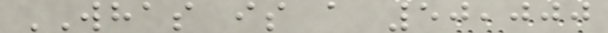WHAS is a 50,000
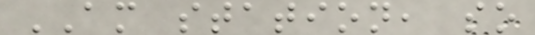AM station, so
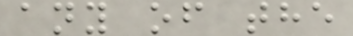any of the
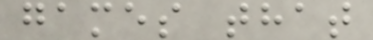games that
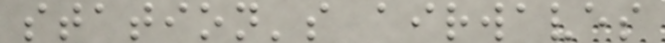station's airwaves
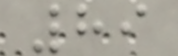89
